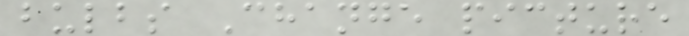bulbs Change picture
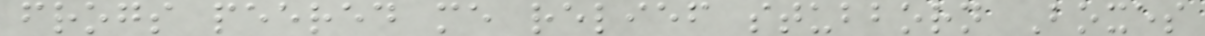frogs peered me relief stubborn Boxes
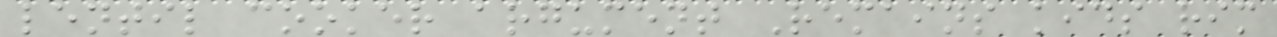lentil cooker argument Remains kids rim
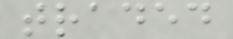traded
